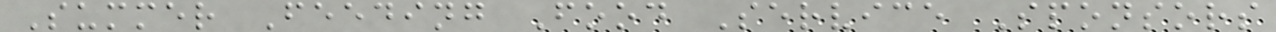Summer Feeding Food Service Sponsors
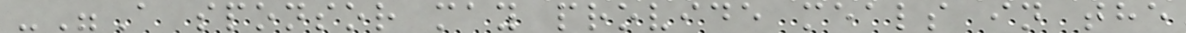-"A sponsor may provide meals in the
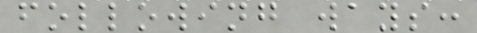following ways:
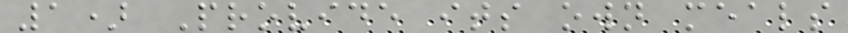1) Provide its own meals
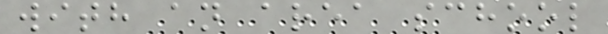with an area school
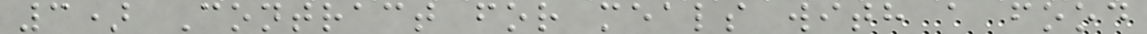3) Contract for meals with a food
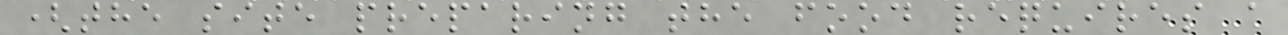(the site preparing the food requires a
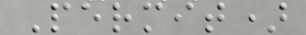Permit)
